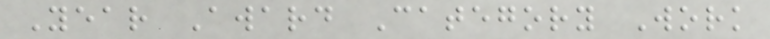Year Award Category Work
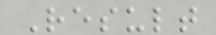Result
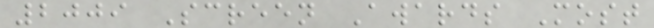2009 Screen Awards Most
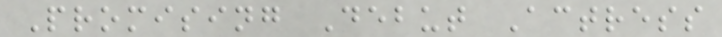Promising Debut Actress
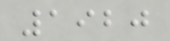1920
